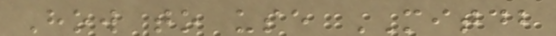How to use MITDB
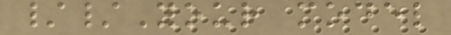//Your model
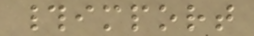#import
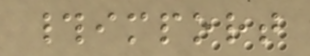#import
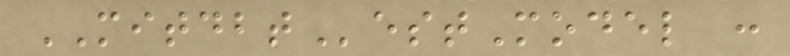MITDBTestModel :
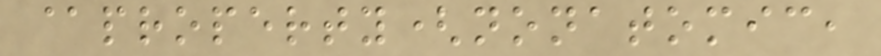@property(nonatomic,
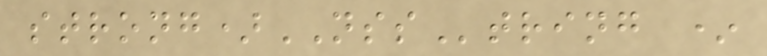strong)NSString *
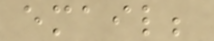email;
